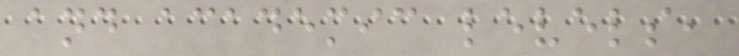and academic levels,
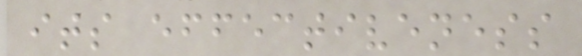its effectiveness
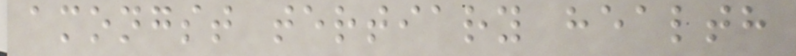amongst tertiary health
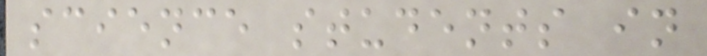science students in
